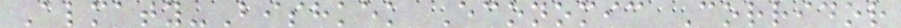Almaty-Bishkek Economic Corridor
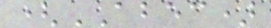(ABEC)
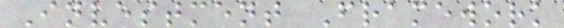Investment Framework
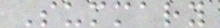Summary
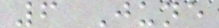6 June
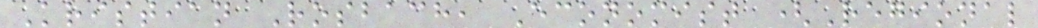Kristian Rosbach, Economist (Regional
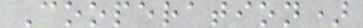Cooperation)
